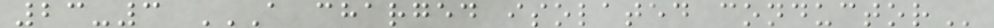23-3 A CHARGED ISOLATED CONDUCTOR
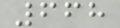668
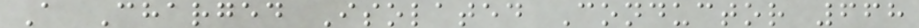A Charged Isolated Conductor 668
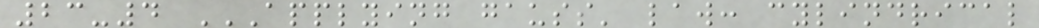23-4 APPLYING GAUSS' LAW: CYLINDRICAL
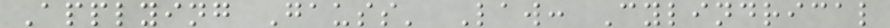Applying Gauss' Law: Cylindrical
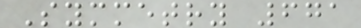Symmetry 671
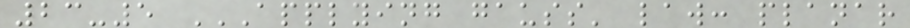23-5 APPLYING GAUSS' LAW: PLANAR
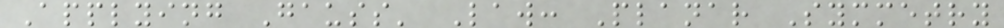Applying Gauss' Law: Planar Symmetry
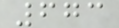673
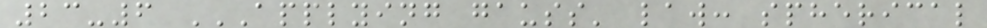23-6 APPLYING GAUSS' LAW: SPHERICAL
